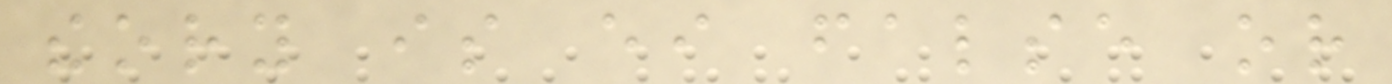theory is either false or
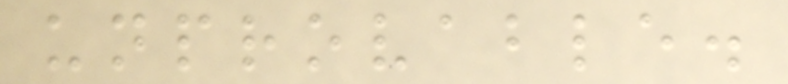unprovable.
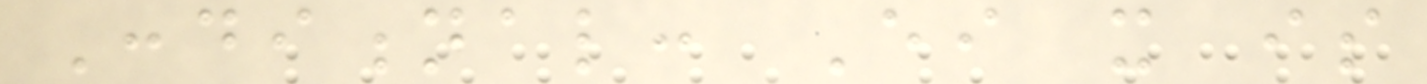Conditional: Either it is
